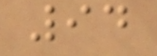94
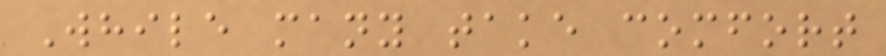While many take comfort
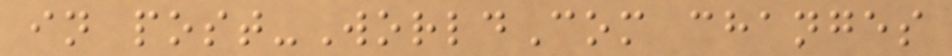in post-WorldCom changes
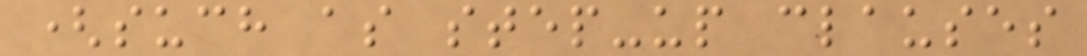(such as step-up clauses
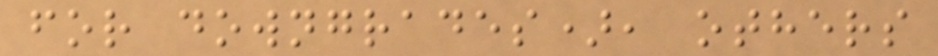for downgrades), others
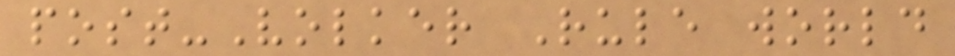post-Volker Rule world
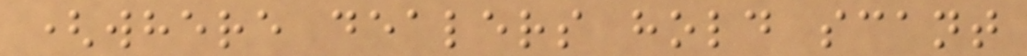(where dealers hold scant
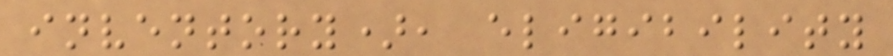inventory), eligibility
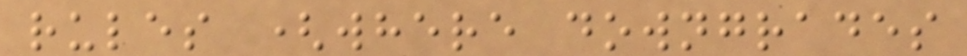rules (where downgrades
